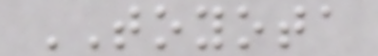TOYOTA
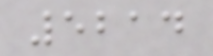5214
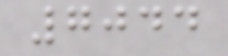7044
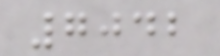7042
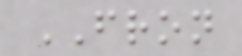FRON
